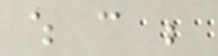which can be
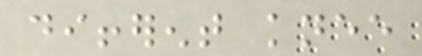different knee
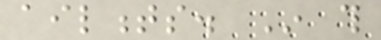ailments. In this
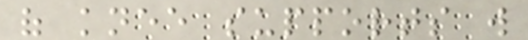of knee supports will
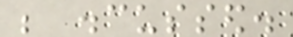be discussed.
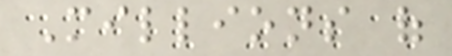Millions of
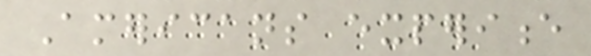Americans experience
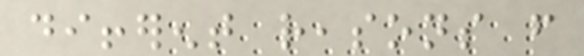different reasons from
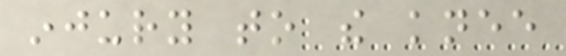injury to the knee
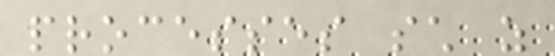processes such as
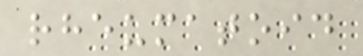rheumatoid
